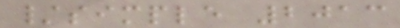/simple 2013
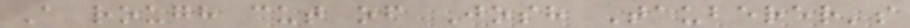A rough cut of Josh Tauberer's
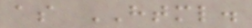as HTML.
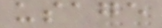usage
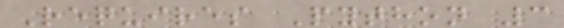Requires Python 3
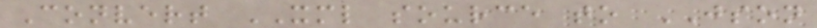Convert XML source to JSON
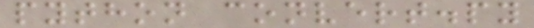python convert.py
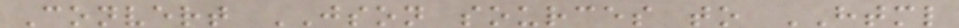Convert JSON sources to HTML
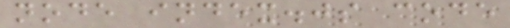node index.js code
